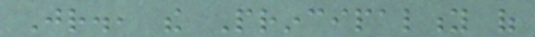Jr., the Principality of
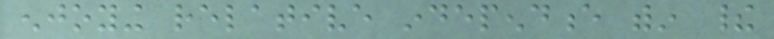enjoying relative independence within their
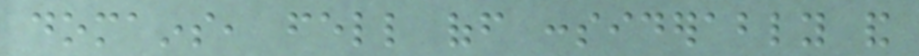domains, fell off considerably and
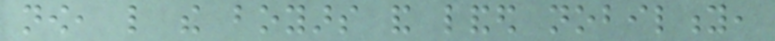now, like the boyars and landed nobility,
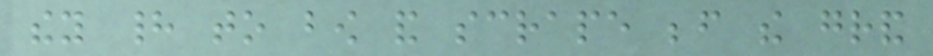they had to bow and scrape before the grand
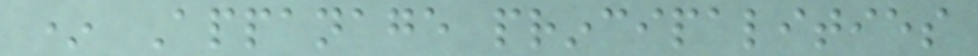* Appanage principalities
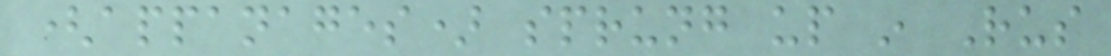(appanages) sprung up in Rus
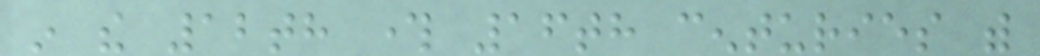in the 12th through 16th centuries with
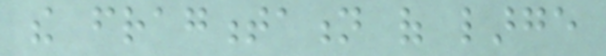the fragmentation of large
